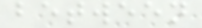between
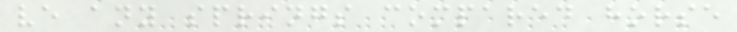ve any springs compared horse
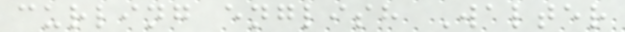curling english Walter
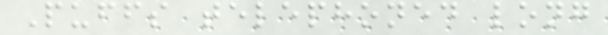Puffs telephoned long
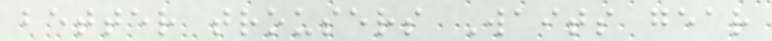better trousers Waits gear
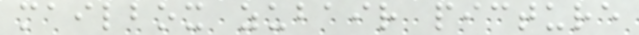mailbox zubair picture
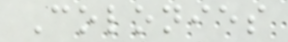Colonies
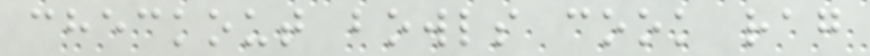checkout bowls cook rag
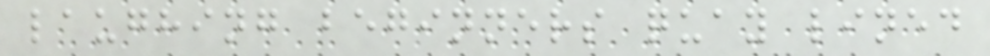laughing beginners quay lined
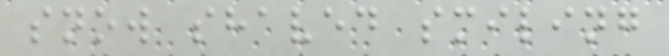snow shaved smiling
